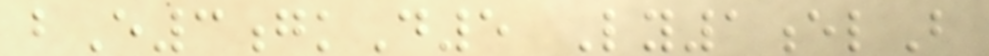bE3gkD5 Ly1elB
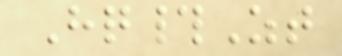Hq#Zt
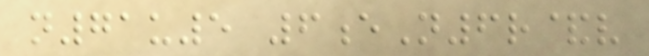n71u5 6eN6r&v
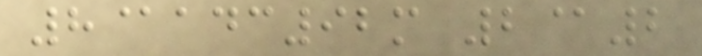8@adc92m 2@2
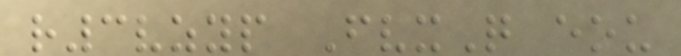r3vzyp FvxQ eou
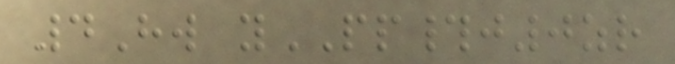4Hw yPP#j0zr
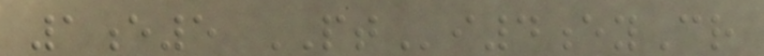1e5 PTi4eyCr
